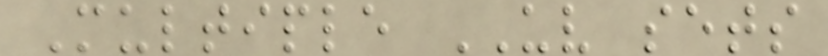Multiple UV sets
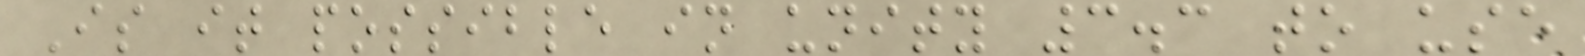Is it possible in unity 3.3 to use
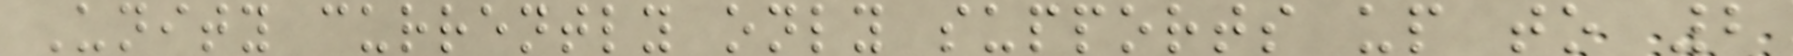Unity currently only supports up to 2
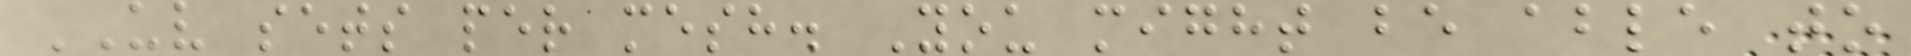UV sets per mesh. You might be able to
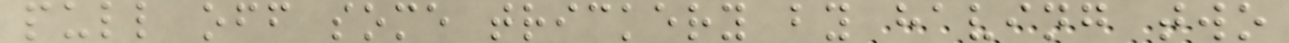pull off some trickery by having two
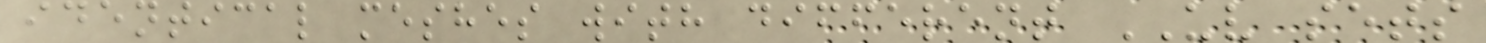identical meshes with different UV sets
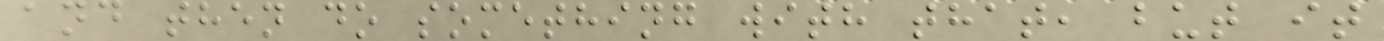and then do something with that, but it
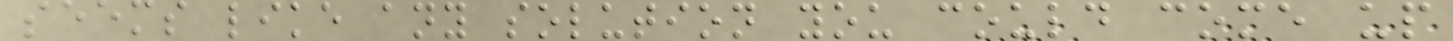seems like any solution you could come up
